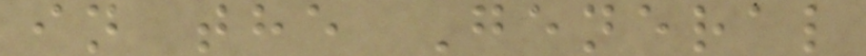in the General
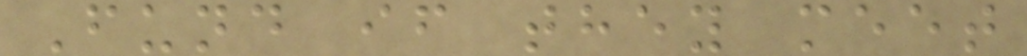Fund if they meet
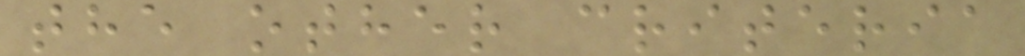the other criteria
